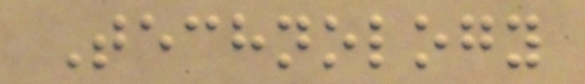Technology
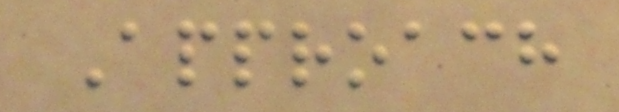Approach
